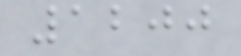1200
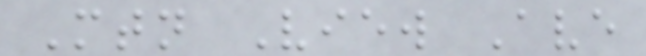Mtn View Ave
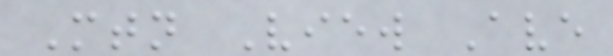Mtn View Ave
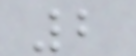2
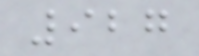927
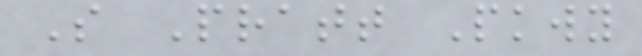S Pratt Pkwy
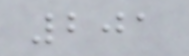201
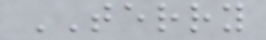TERRY
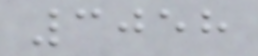3058
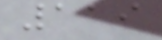119
